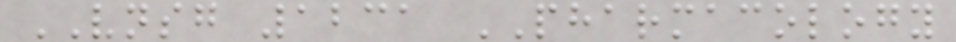VNSG 1231 PHARMACOLOGY
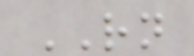RN
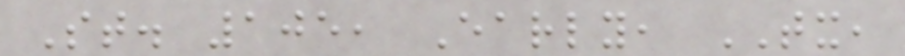St. 105, Early, TX,
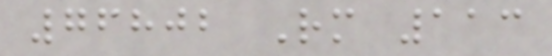76802 Rm 113
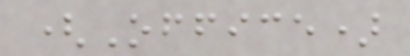(Office)
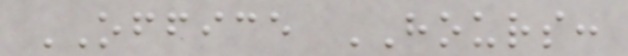OFFICE HOURS:
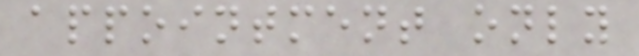appointment only
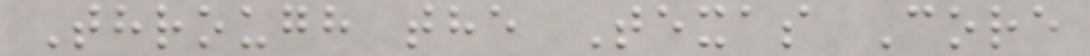Through the Texas Core
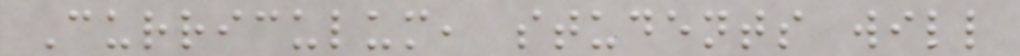Curriculum, students will
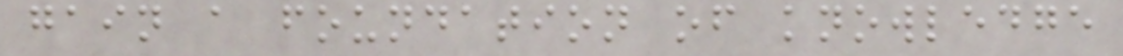gain a foundation of knowledge
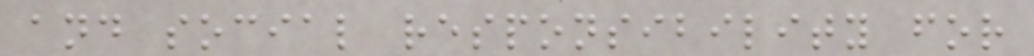and social responsibility for
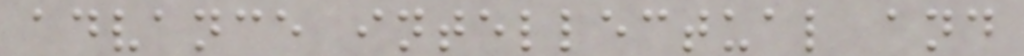advance intellectual and
